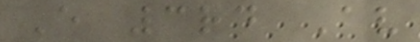E 3rd Av
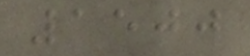1500
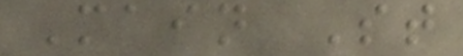Main St
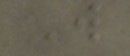W
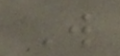W
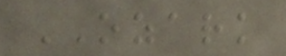OZARK
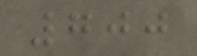700
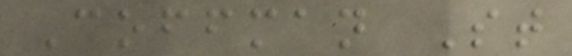Coffman St
